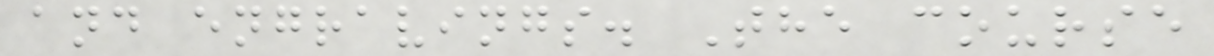and engravings. The course
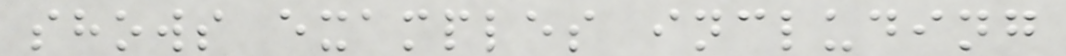shows examples including
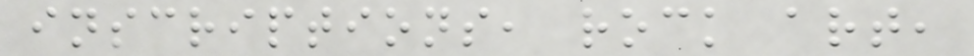inscriptions, rock art,
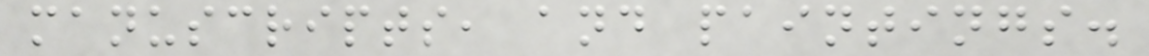manuscripts, and paintings.
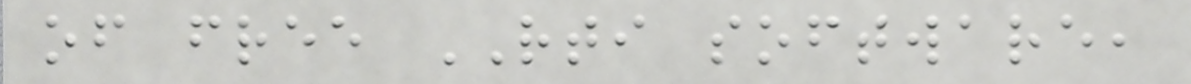of free RTI software,
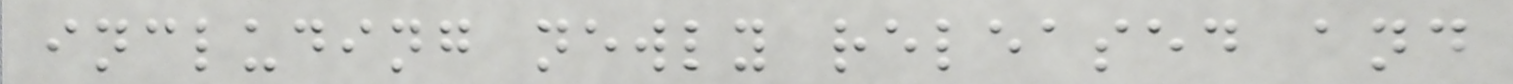including newly released and
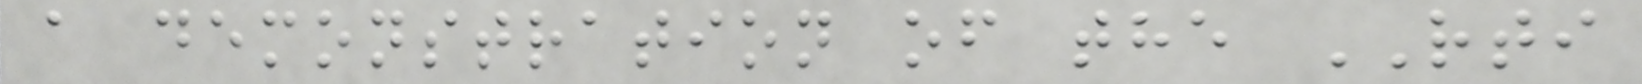a demonstration of the RTI
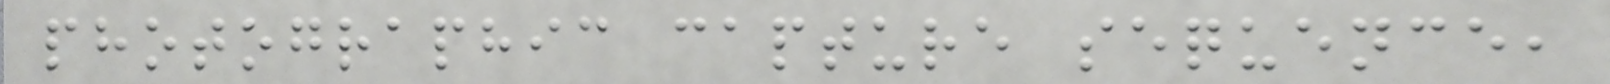photographic capture sequence,
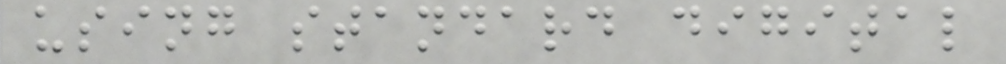using standard digital
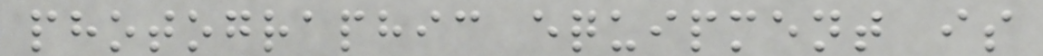photographic equipment is
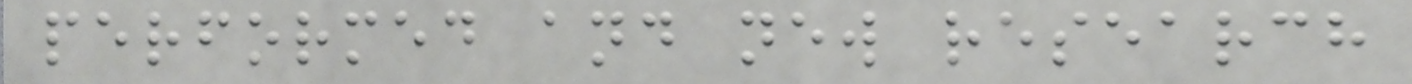performed and new research
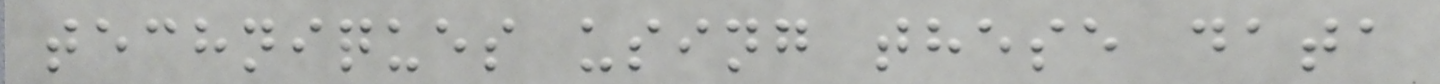techniques using these data
